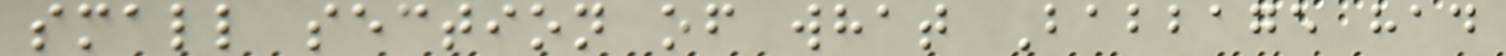small section of what Babbage had
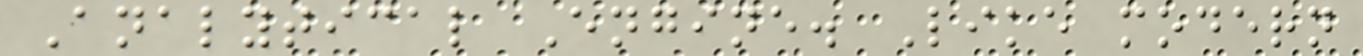Analytical Engine. Like modern
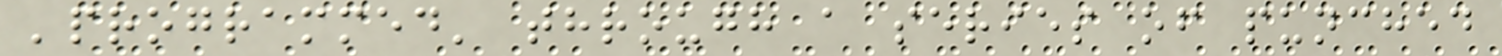'programmed' through a series of punched
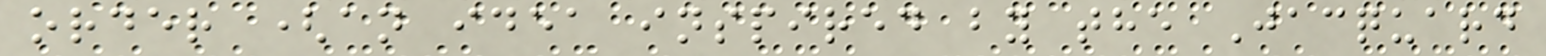order (an idea inspired by the Jacquard
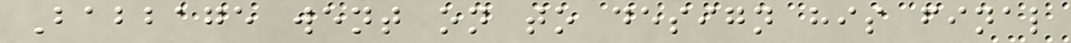Babbage went on to design his final
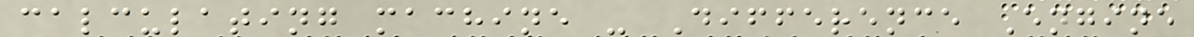calculating machine - Difference Engine
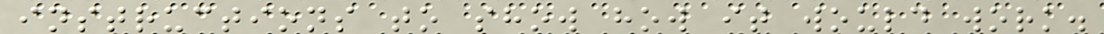instructions to show how it would work.
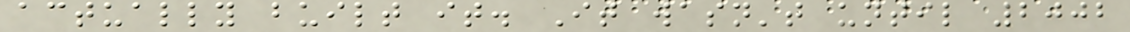actually built it. It wasn't until 2002
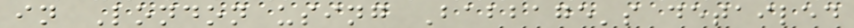in London using Babbage's detailed
